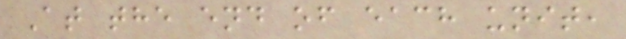At the end of each unit,
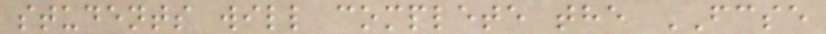students will complete the FCSE
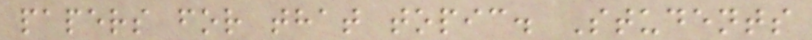papers for that topic. Students
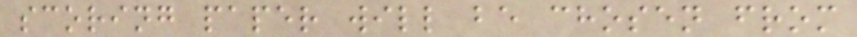scoring paper will be chosen from
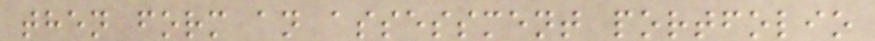then form an assessment portfolio
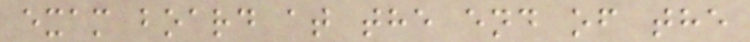exam board at the end of the
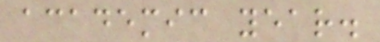academic year.
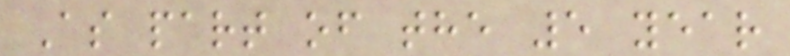As part of the 5 year
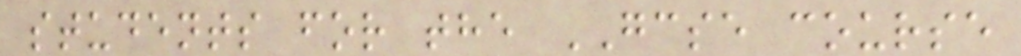students for the GCSE course
